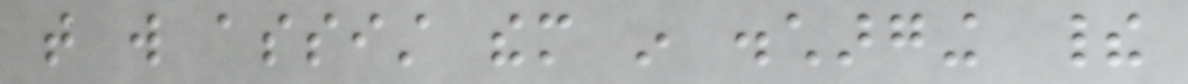that will assist them in discharging their
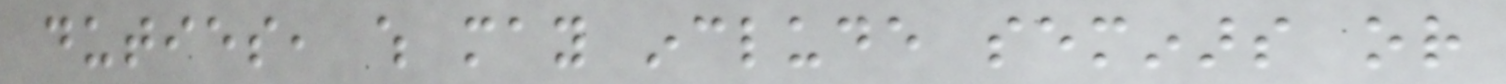duties, which may include seminars or
